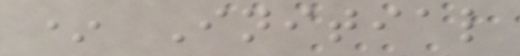* Initial
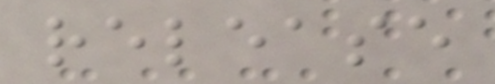release
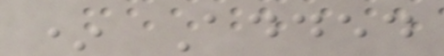* Added
